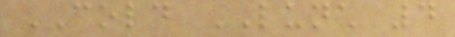COLD LUNCH 4
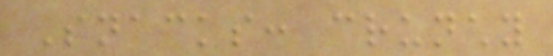Snacks: crunchy
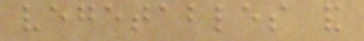vegetables and
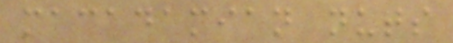macadamian nuts
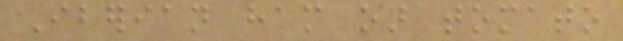Iberian ham on tomato
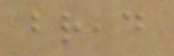bread
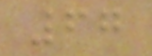67
